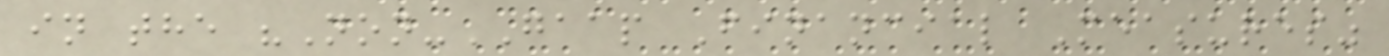in the "Non-GAAP Financial Measures"
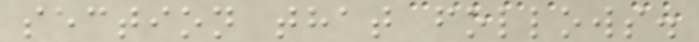section that follows.
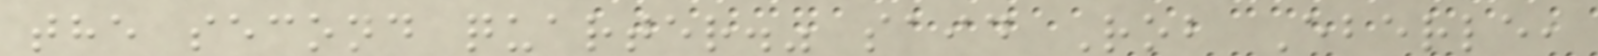the second quarter." said Rob Eberle,
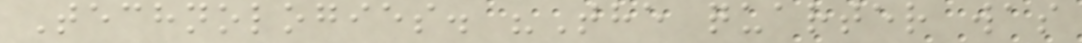Technologies. "The quarter was
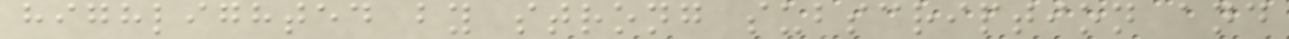highlighted by strong subscription and
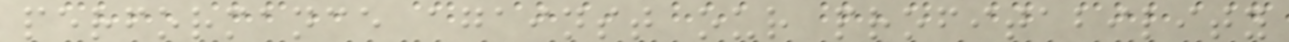performance against our profitability
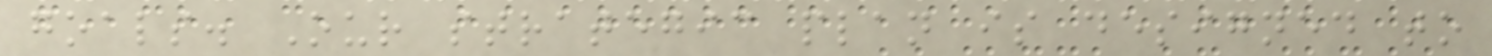goals. Our strategic plan is designed to
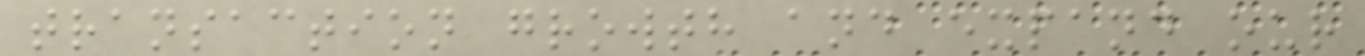transaction growth and expand our
